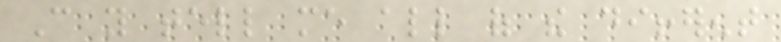Can you tell me all of the different
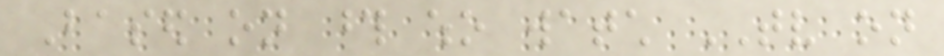Based on those who watch TV on
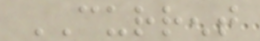CURRENT
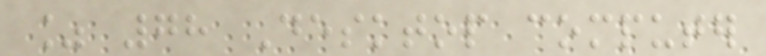% 78 Desktop computer
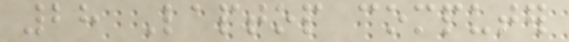28 Laptop computer
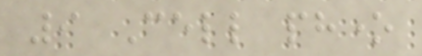9 Cell phone
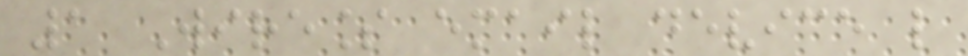1 Wireless email device like
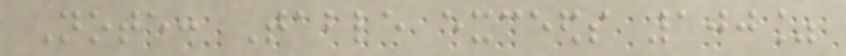Note: Table exceeds 100%
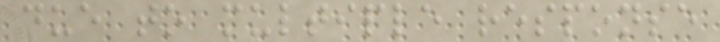due to multiple response
